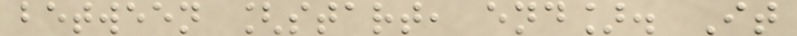between [start, end]. It
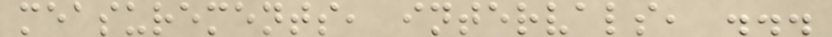measurements, intervals, ...
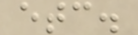etc.
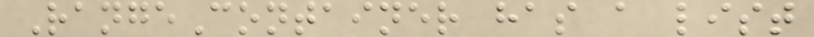RangeContainer has a list
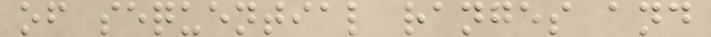of sequential ranges and
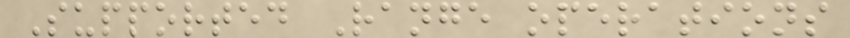Supported Range operations
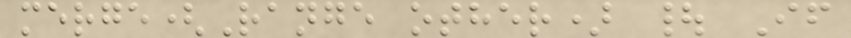merge(Range other) | If
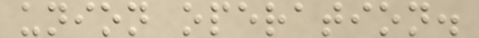union operation.
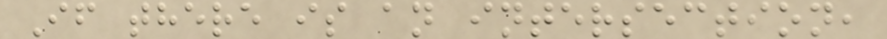If there is an intersection,
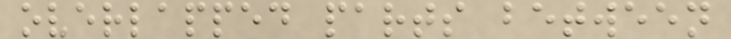overlapped parts between
